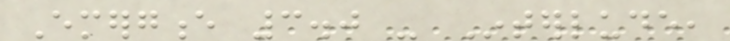Emergence 3.0 - Interlude,
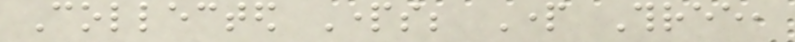Collected Parts; Part Three,
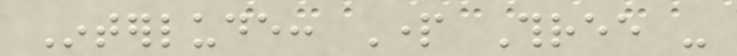Interlude: Part Three -
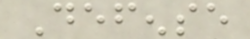Defense
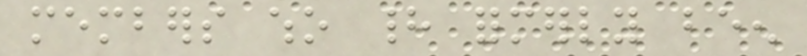members who had formerly been
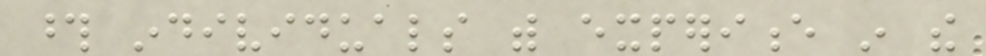those individuals with experience in the
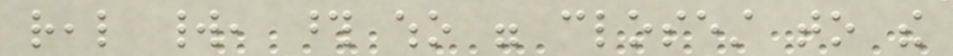real world, those who were closest to the
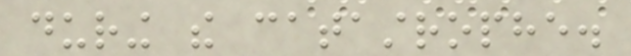during the catastrophe.
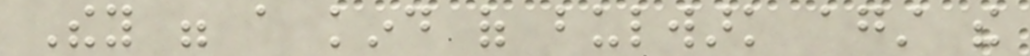They were a kind of bulwark against the
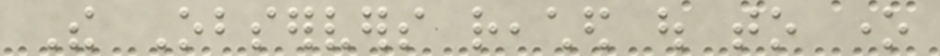The Observers reached out to one
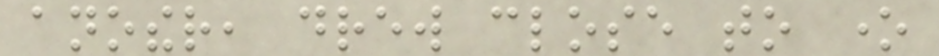another, drew close to one
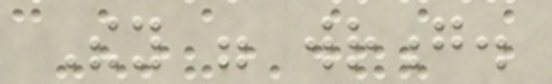They were wrong.
